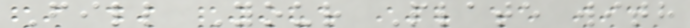Fill Your Plate with
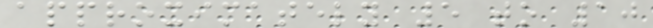approximately 5 to 10
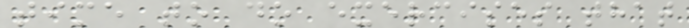time to do exercises that
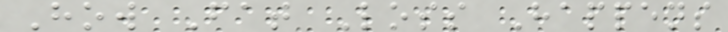How Fat Loss Happens
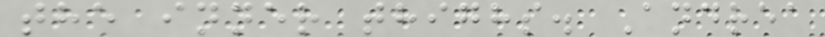the inner thighs. Andrea
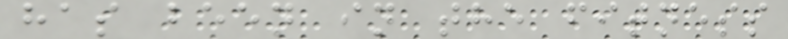has been in the fitness
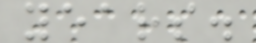years.
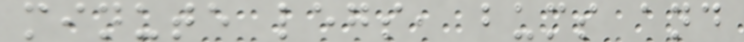minute legs, bums and
